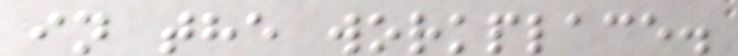in the workplace.
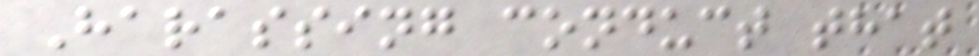Harassing conduct that
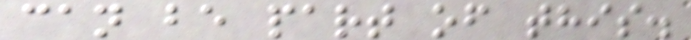can be part of this.
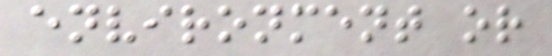environment or
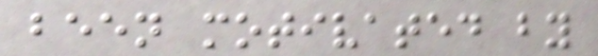been motivated by
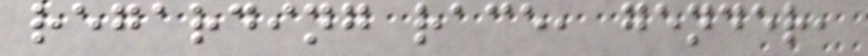regarding race, gender,
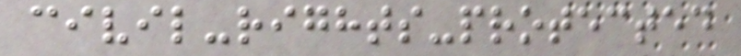civil-rights-protected
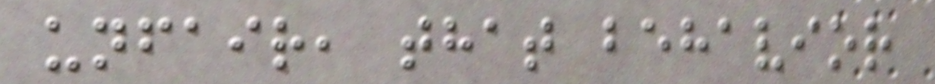unfair, that behavior
